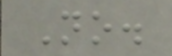No.
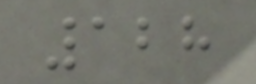128
